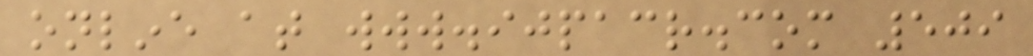online at www.ijpacr.com 509
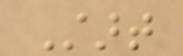Start
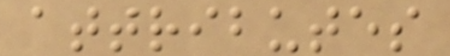attributes
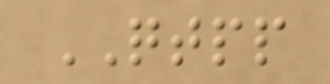QTPP
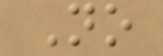No
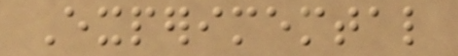Experimemtal
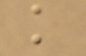knowledge
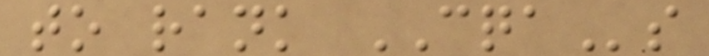to rank CQAs
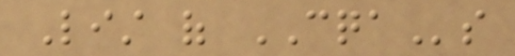List of CQAs
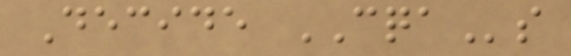Decide CQAs
